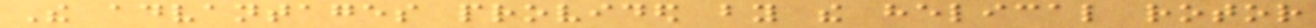The advantages provided by the helical rotor
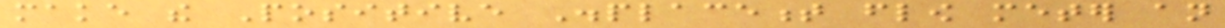make the Positive Displacement flow meter an
